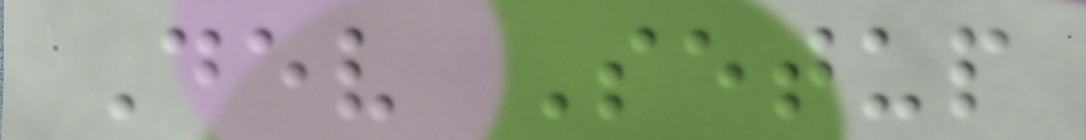Dev Setup
